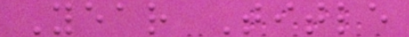Year Title
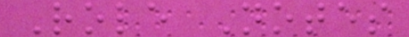Role Notes
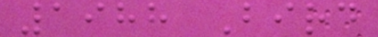1988 Bird
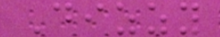Dizzy
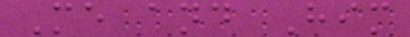Me and Him
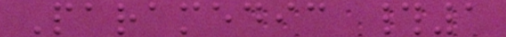Paramedic #1
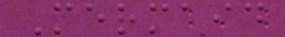Mermaid
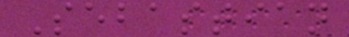Sebastian
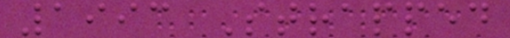1993 Strapped
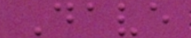Dave
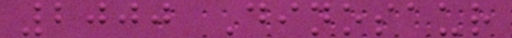2000 Dinosaur
